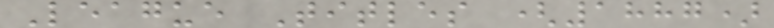League Titles (1887)
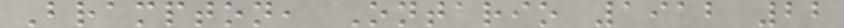Brampton, Ontario 1912 22
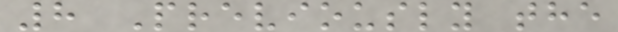8 Previously the
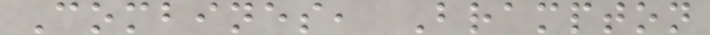Combines, Brampton
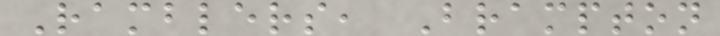Ramblers, Brampton
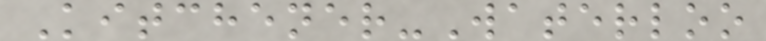Kitchener-Waterloo
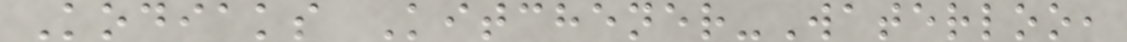Kodiaks Kitchener-Waterloo,
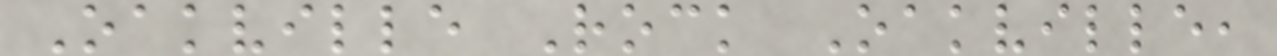Oakville Rock Oakville,
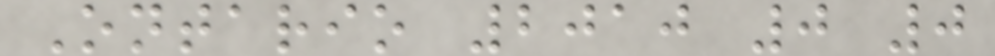Ontario 2010 0 0
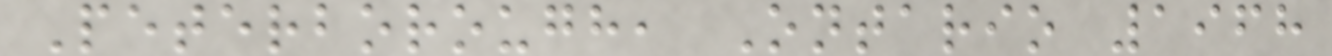Peterborough, Ontario 1968
